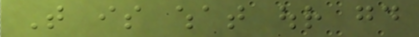That is what our good
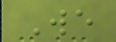We
